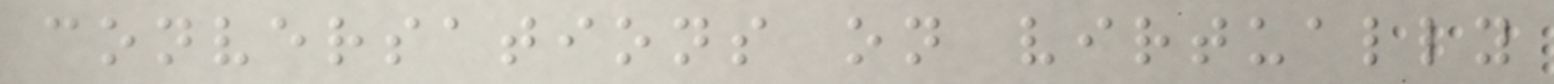conversations on virtually
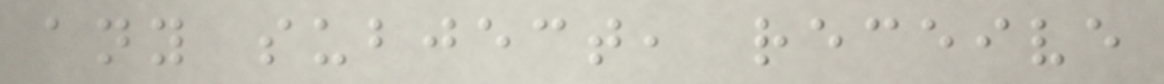any subject, receive
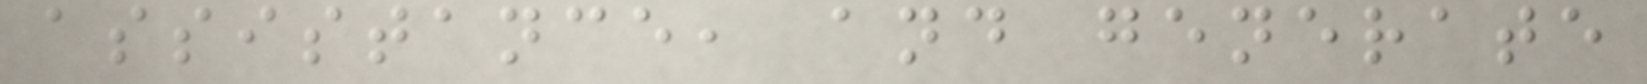assistance, and generate
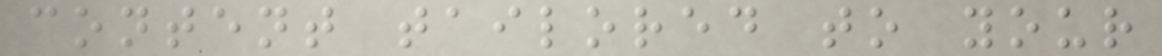content tailored to your
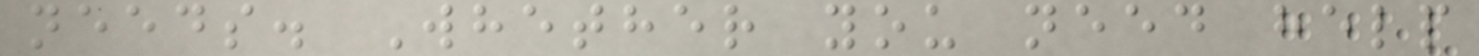needs. Whether you need help
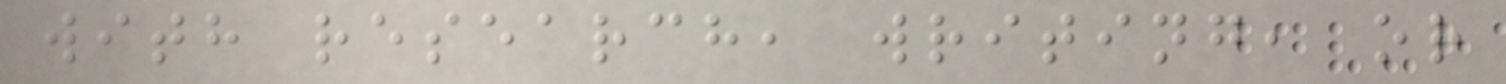with research, writing, or
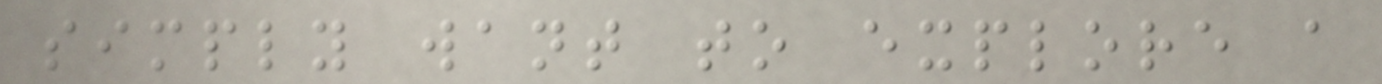simply want to explore a
